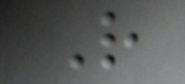R
